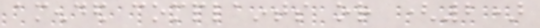amended complaints or (2)
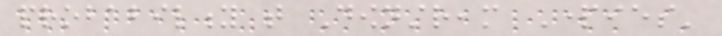probability that Downstream Parties'
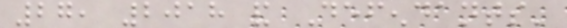27, 2018 and Defendants'
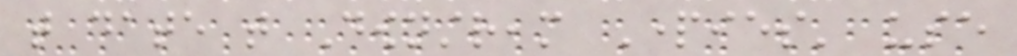that date that Downstream Parties' use
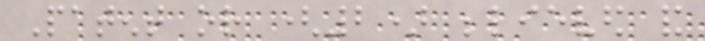Patent or (2) believed and
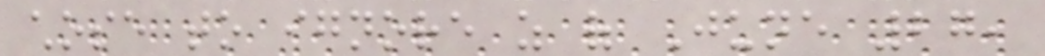chose to ignore as of June 27,
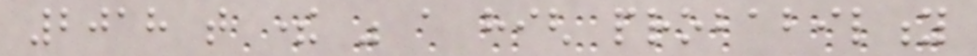2018 that there was a high probability
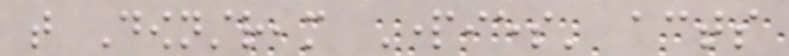that Downstream Parties' acts
